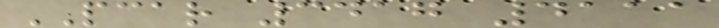PCAR 3417 4111
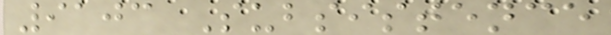9103 Subsistence
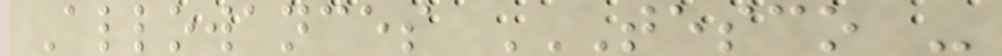Allowances TESCO -
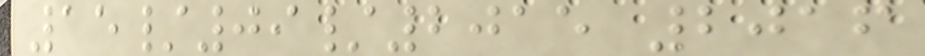15/09/2015 2016
